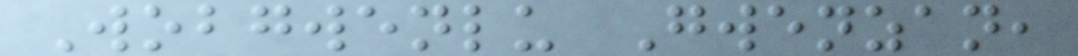Wobgwenlu Gwenzan,
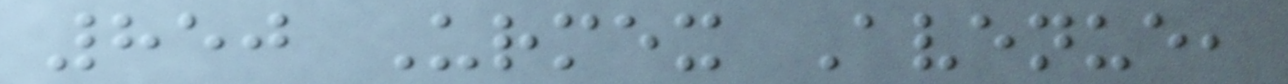850 Urmex Avenue,
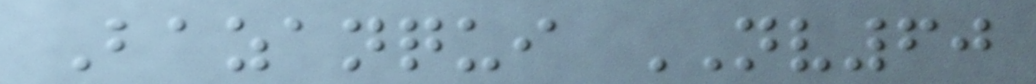Bazanqui NV60
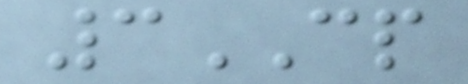3CP
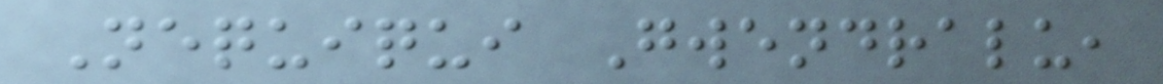Nequiqui Gwendralu,
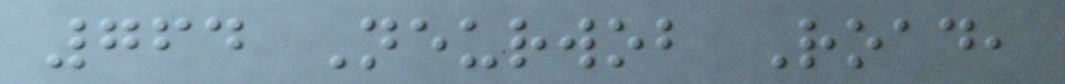764 Neurwob Road,
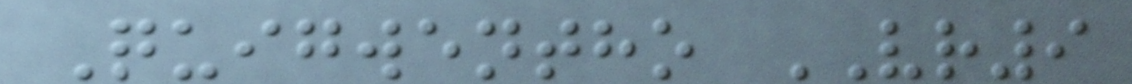Quigwentho VR9
